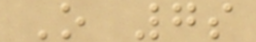O 7s
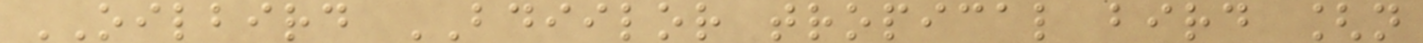OILBIRD BDIILOR tropical bird [n
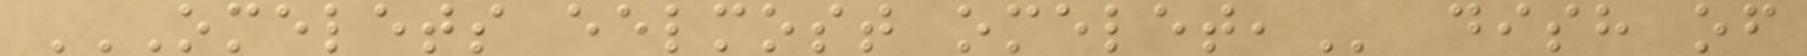OMELETS EELMOST OMELET, dish of
